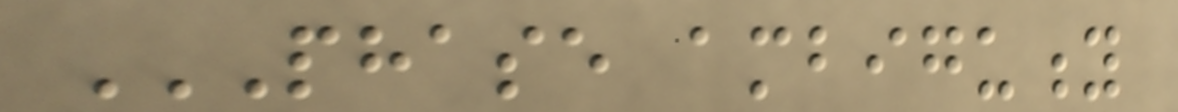PHASE AMBIGUITY
